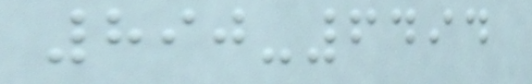890-6494
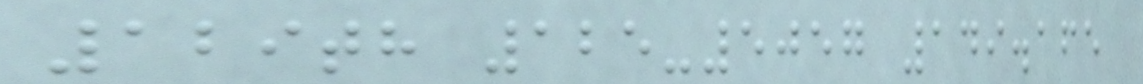129th 125-5057 149.165
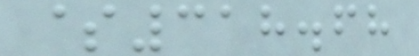$318.68
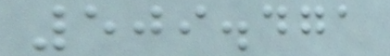509.471
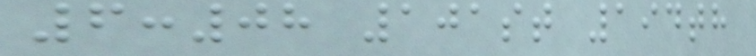6:08 101st 194th
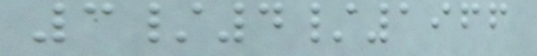3/4/1966
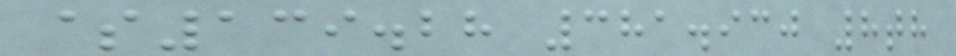$139.28 381.930 8th
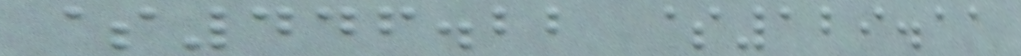$446.22 $129.11
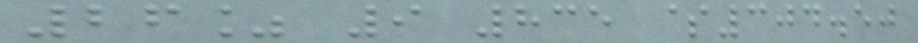26% 9 835 $304.50
